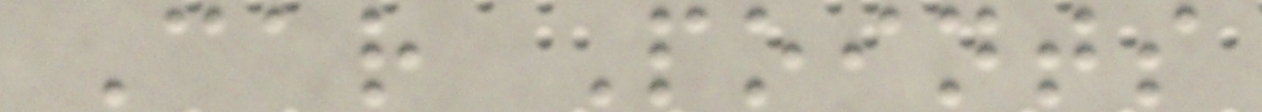Car Points
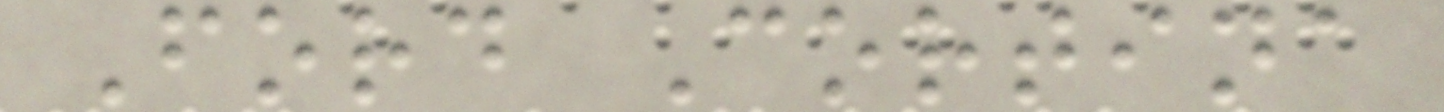Ford Cortina
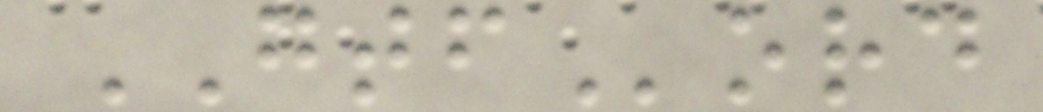GTFord
